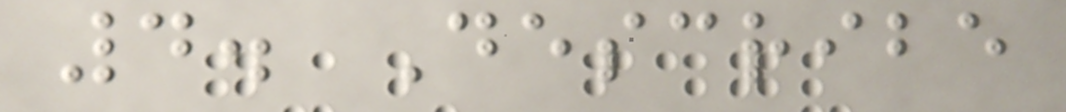4. Describe
